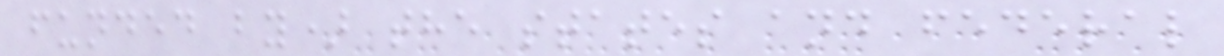funded by) the states and federal
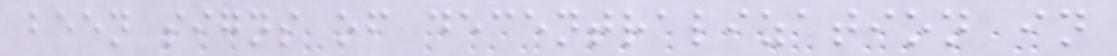been signs of decentralization in
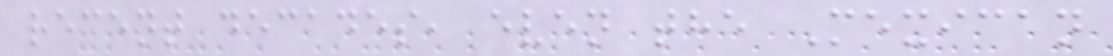recent decades, even the Mexican
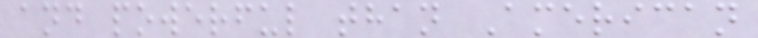and powerful than American
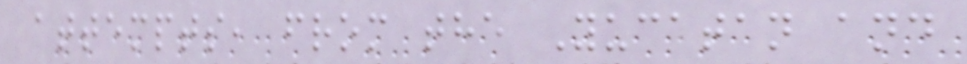attempts, from the Yucatan and
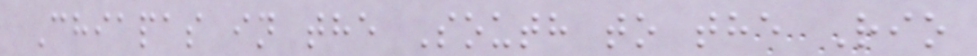Chiapas in the South to the Rio
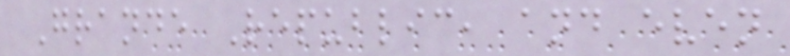Grande Republic, and even
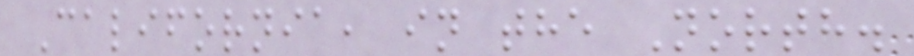California, in the North.
